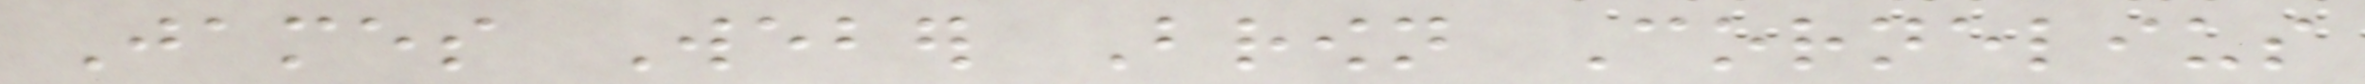James Weber Brown Cornelius
